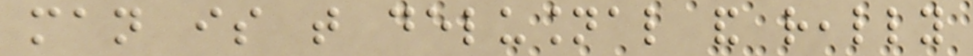man is that delusional and really
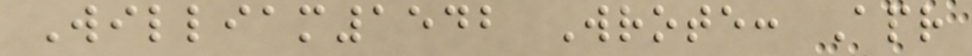William1542 Wrote: Apr
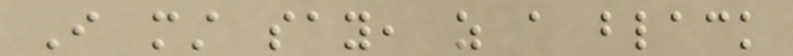I must say, as a black
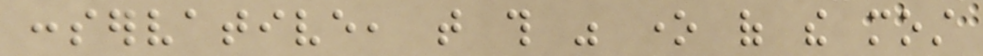conservative, that this was one of the most
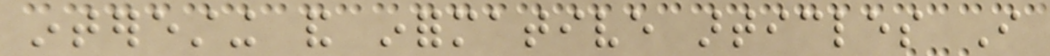interesting and informative articles I
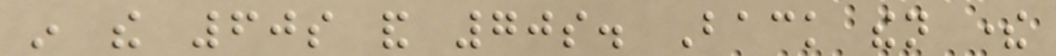in the 60s and 70s. Back then there
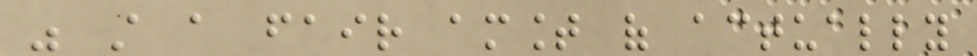was still a fair amount of actually
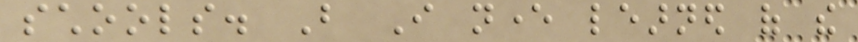schools. But I never learned of the
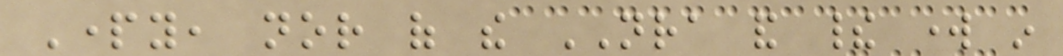Party, nor of the NRA and their work in
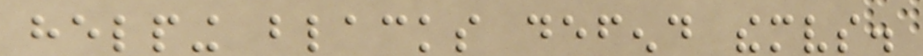helping blacks defend themselves.
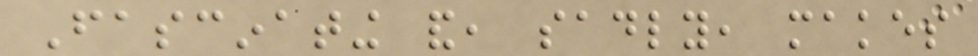Fascinating and, sadly, makes
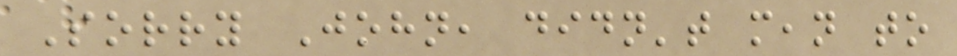Sorry John, didn't mean to
